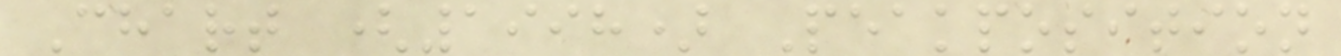Chart (1998) Peakposition
